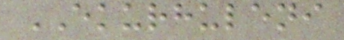EKURHULENI
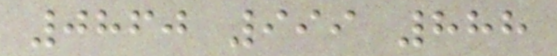0860 999 888
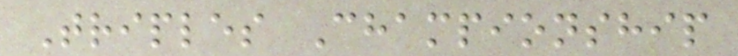Triples Championship
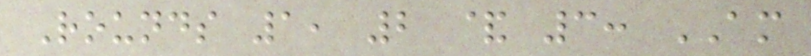Rounds 1, 2 & 3: AM
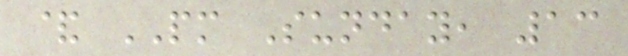& PM Sunday, 13
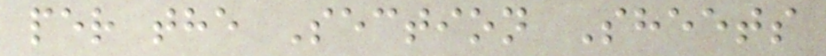per the Section Sheets
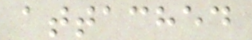attached
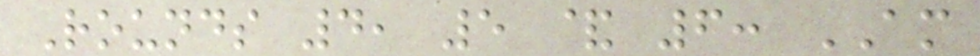Rounds 4, 5 & 6: AM
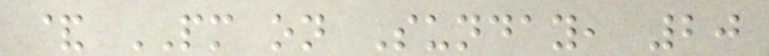& PM on Sunday, 20
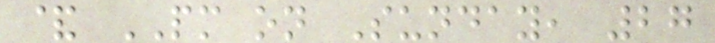& PM on Sunday, 27
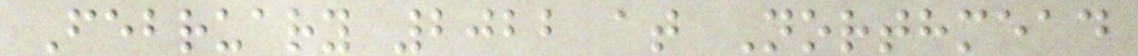February 2022 at Northmead
